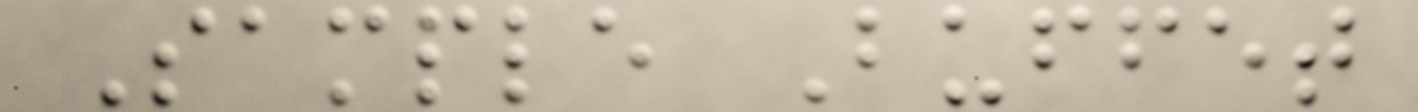Sample Buffet
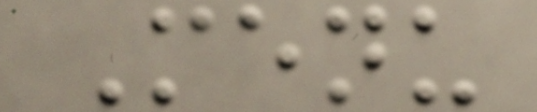Menu
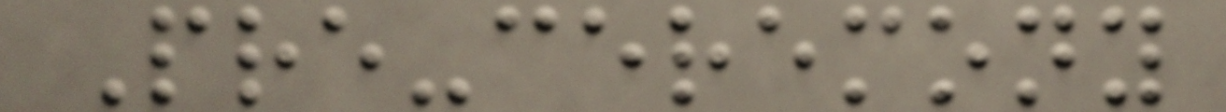Pre-ceremony
